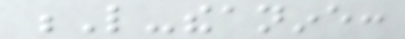L-theanine:
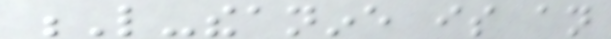L-theanine is an
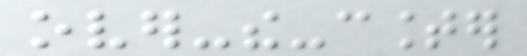over-the-counter
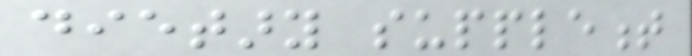dietary supplement
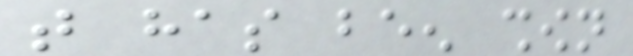that has been shown
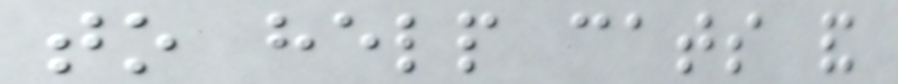to help cats and
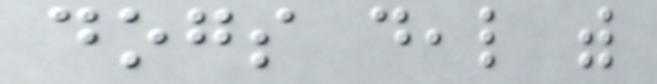dogs deal with
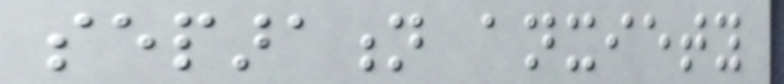separation anxiety
